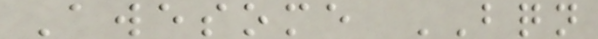Awesome BQN
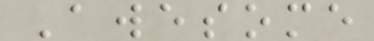Awesome
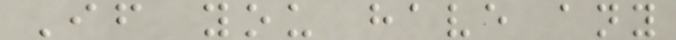If you have any
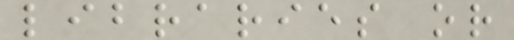libraries or
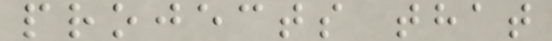projects that
